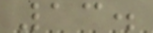13.
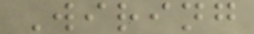Wiring
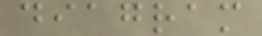diagram
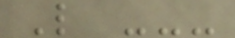L ---
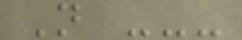N ---
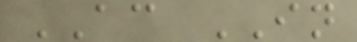AC IN
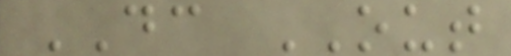DC OUT
